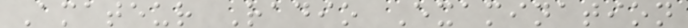Amateur Radio Examination
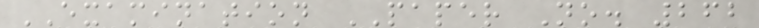EXAMINATION PAPER No. 262
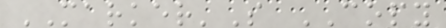MARKER'S COPY
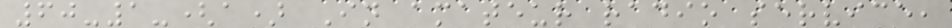60-1-(a) In amateur radio service,
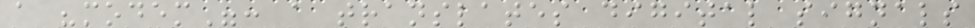a "modem": a translates digital signals
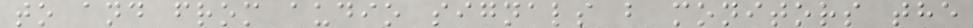to and from audio signals b monitors the
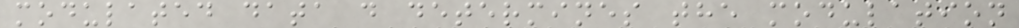modulated data d determines the modulation
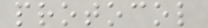protocol
